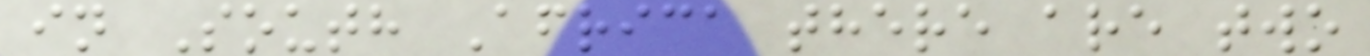in South Africa there are two
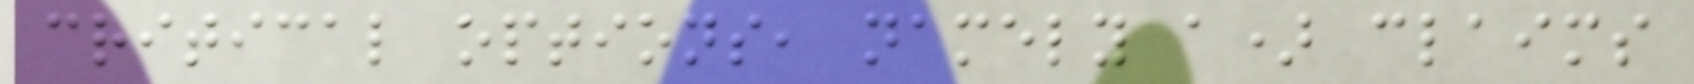critical options, namely a) claims
